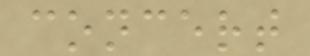concert
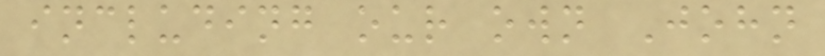including our own John
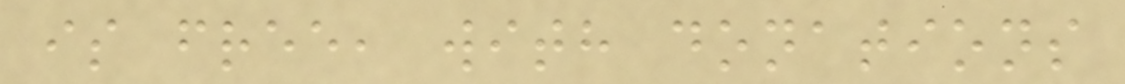is free, with donations
